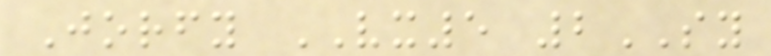Jorfy VX5 2SY
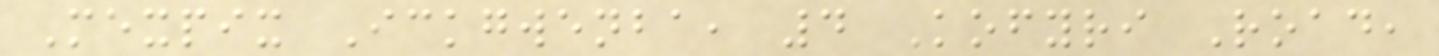Mexpix Ickgwenba, 4 Kofyri Road,
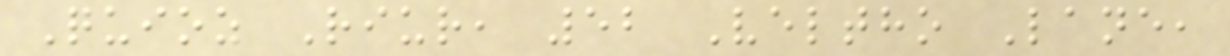Quioz Riur, 52 Veltho Lane,
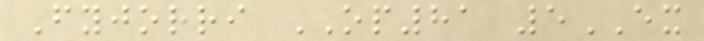Fyjorri OP81 5EX
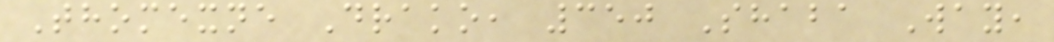Thomexne Drako, 350 Shaba Way,
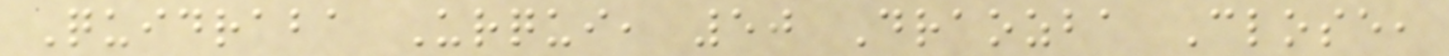Quidraba Urqui, 50 Draozba Close,
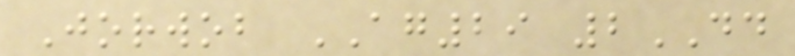Jorwob AG29 2DD
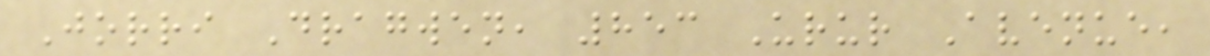Jorri Dragwen, 853 Urur Avenue,
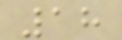18
